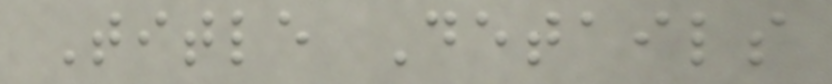Title Details
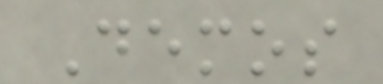Demos
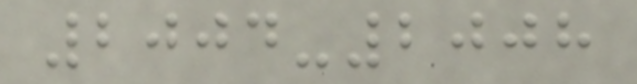2004-2008
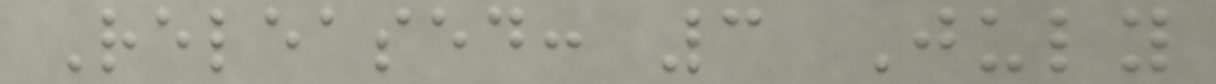Released: 3 July
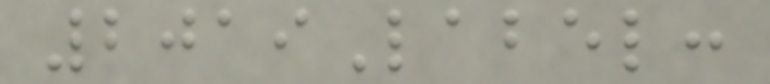2019Label:
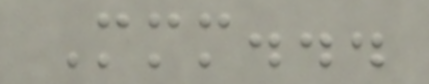Mmm...
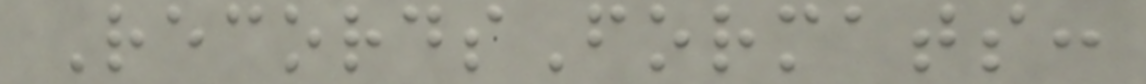RecordsFormats:
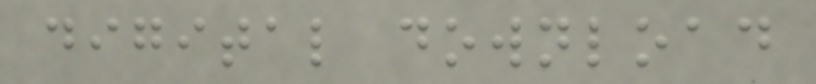digital download
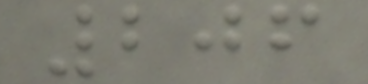206
